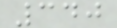340
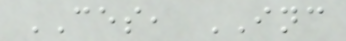CES, INC
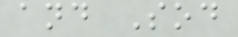and Sod
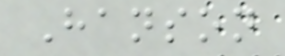Hanson
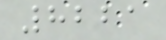8221
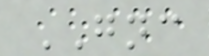GNC
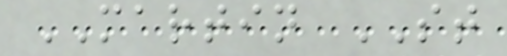MARTIN ST
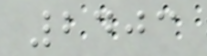2403
